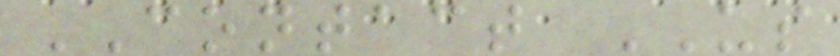CONTACT US
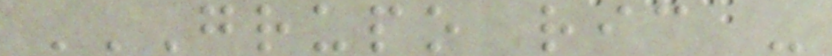GRUPO RIC -
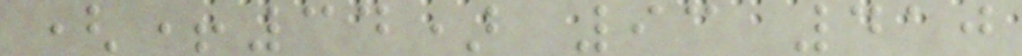(+34) 93 410
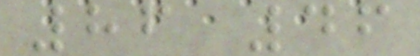86 46
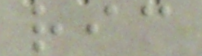ric
